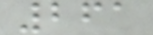261
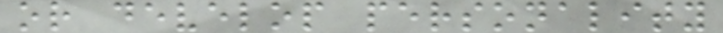or develop personality
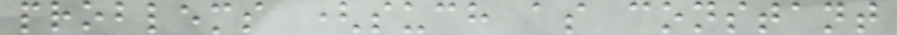problems (such as constant
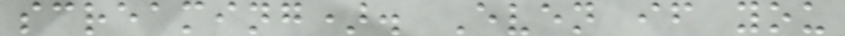screaming). Even if you
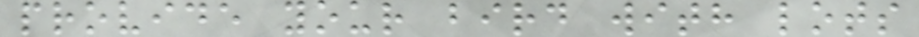provide your bird with lots
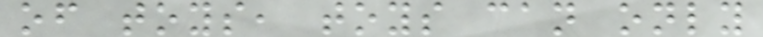of toys, toys can only
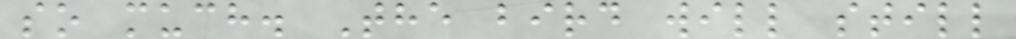so much. The bird will still
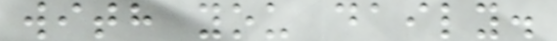with you daily.
